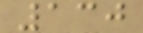130
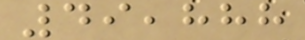49,888
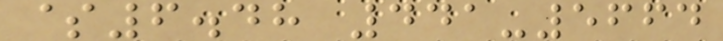$6.48 441-5664
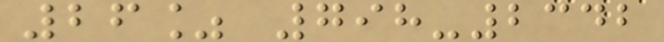26% 798-2342
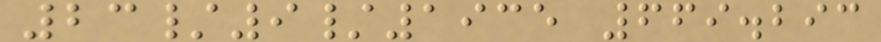23/9/1935 669.293
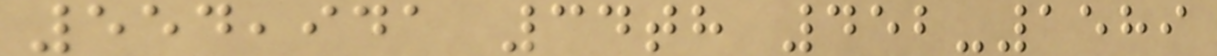554,941 34th 452-1589
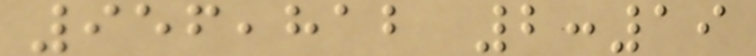956,812 2:19
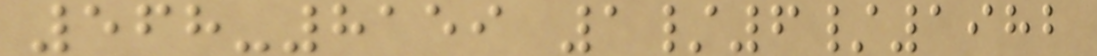568-8159 1/6/1982
